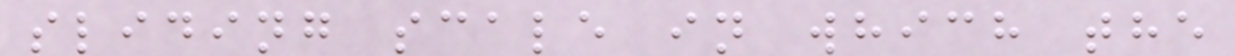sliding scale in which the
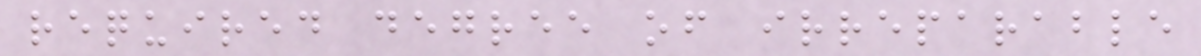required degree of irreparable
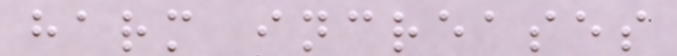harm increases
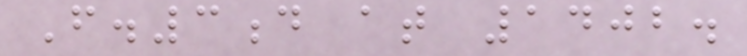F.3d at 1402.
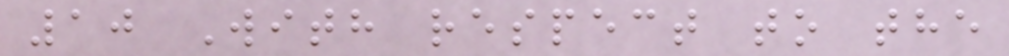10 With respect to the
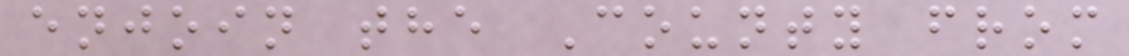enjoin the County from
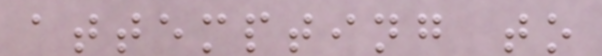attempting to
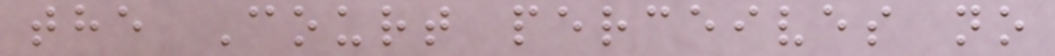the Court perceives no
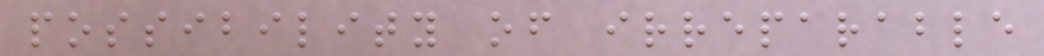possibility of irreparable
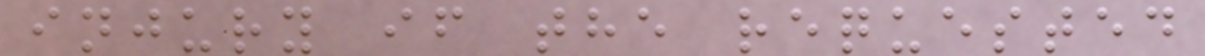injury if the requested
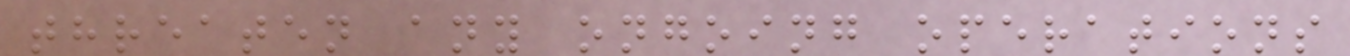threaten any ongoing operations
